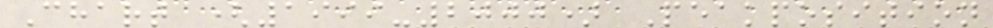Chart (1999-2000) Peakposition
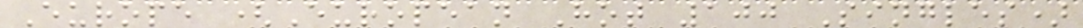Europe (European Hot 100 Singles)
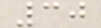30
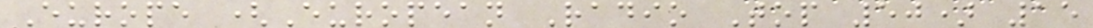Europe (European Radio Top 50) 15
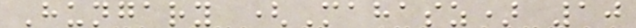Hungary (Mahasz) 10
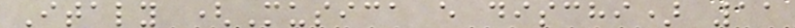Italy (Musica e dischi) 11
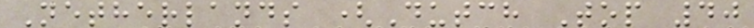Netherlands (Dutch Top 40
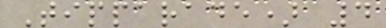Tipparade) 4
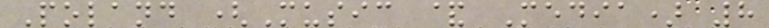Poland (Music & Media) 8
